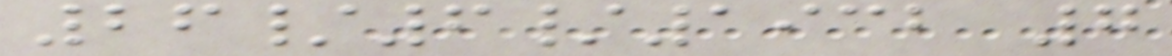26/6/1932 7
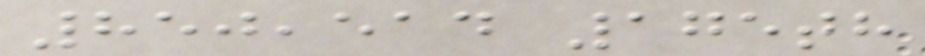850,514 175th
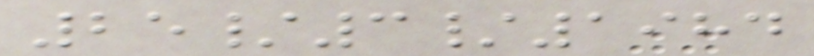25/3/1984
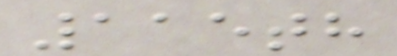115th
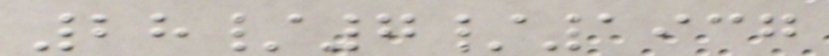28/7/1937
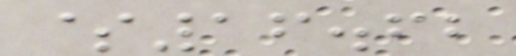$16.62
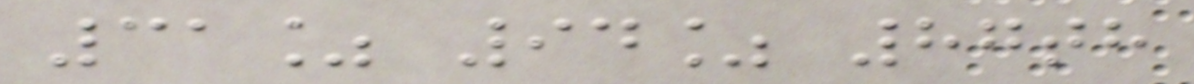31% 94% 87th
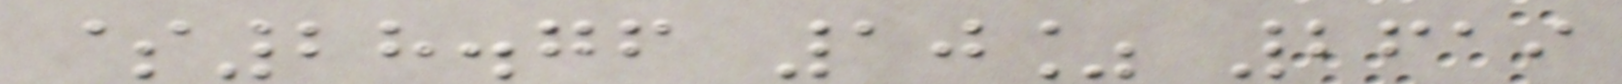$28.76 10% 2619
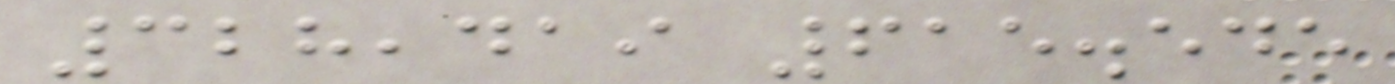328,419 615.545
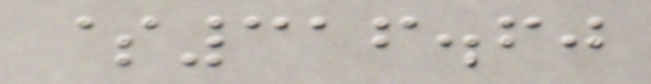$316.60
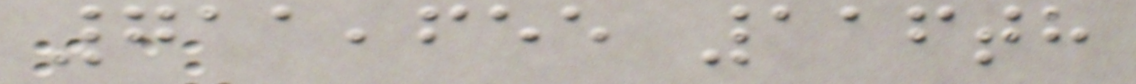711,655 116th
